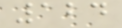124
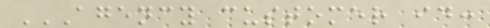AGENCY CUSTOMER ID:
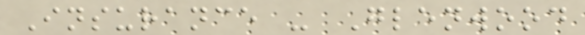Insurance - Glenwood
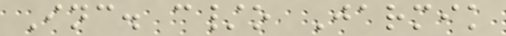Inc. c/o Jarmik
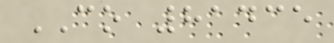CO 81435
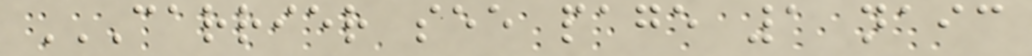CARRIER SEE PAGE 1 NAIC
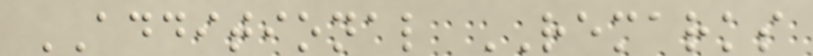ADDITIONAL REMARKS
